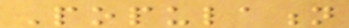Population
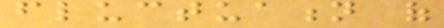fluctuation of
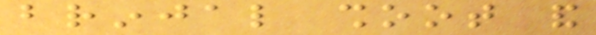brinjal shoot and
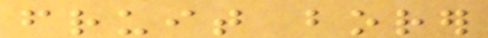fruit borer
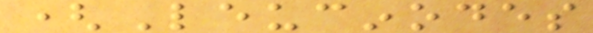(Leucinodes
